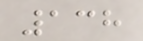138
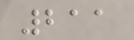211
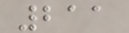211
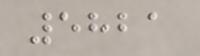5821
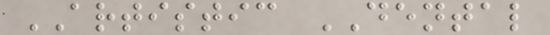ARTISTIC DENTAL
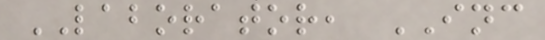LABORATOR, INC
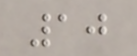10
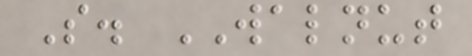S. WALNUT
